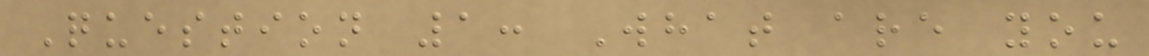Question 1: What are you
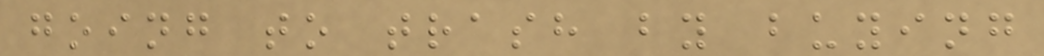going to trash by buying
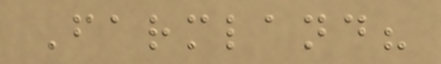Farmland?
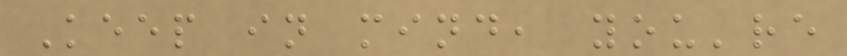Keep in mind, you're
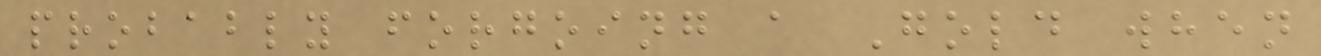probably forgoing a Gold when
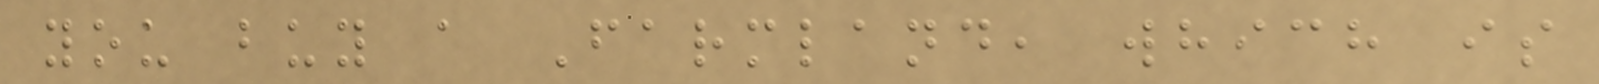you buy a Farmland, which is
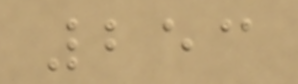253
